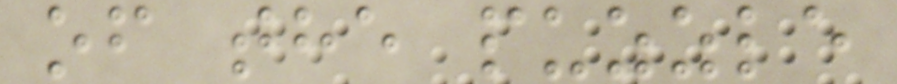of the puzzle
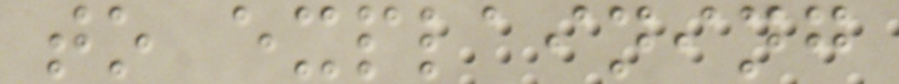to explaining
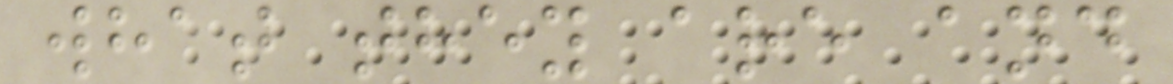what they are and
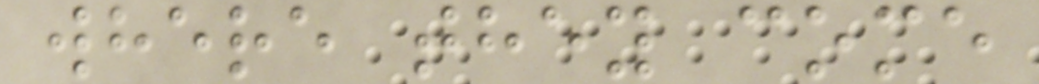where they come
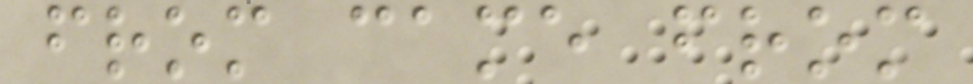from came from
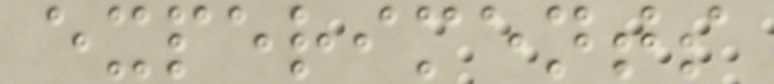experiments
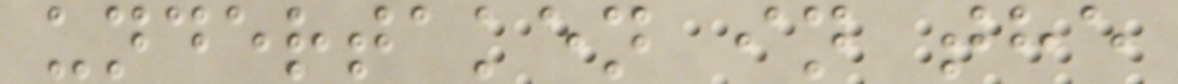undertaken in the
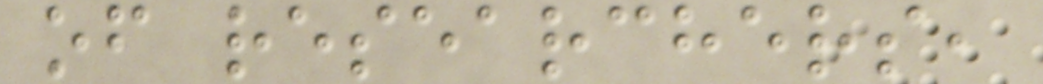of researchers,
